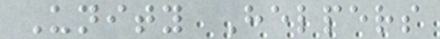Unity Helpers
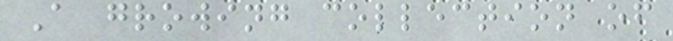A growing collection of
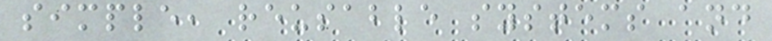simple, reusable systems and
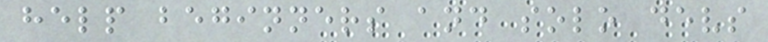help beginners and solo devs
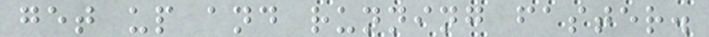get up and running faster.
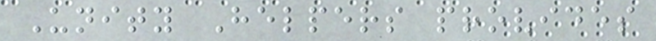Unity Helpers provides
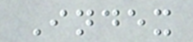Index
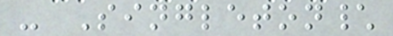- Singleton\
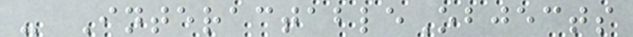- InteractableObjects
